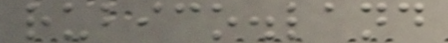rubico.land
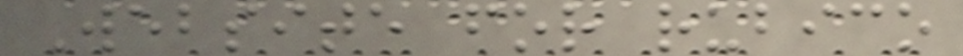Website for rubico
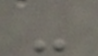-
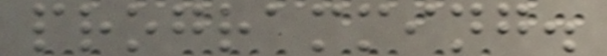programming.
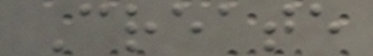Create
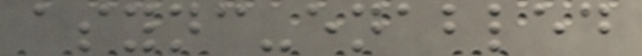async-enabled
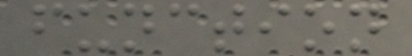function
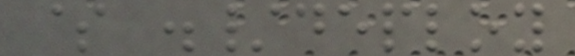$ ./deploy
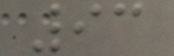93
